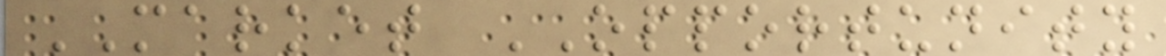MARKET OPPORTUNITY
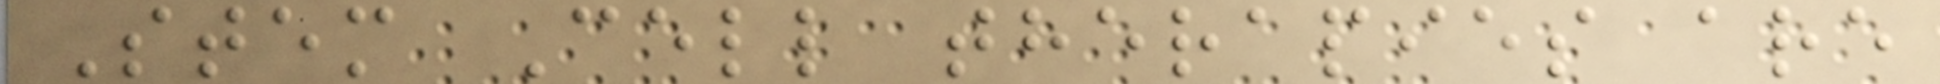Stem Cell therapies are
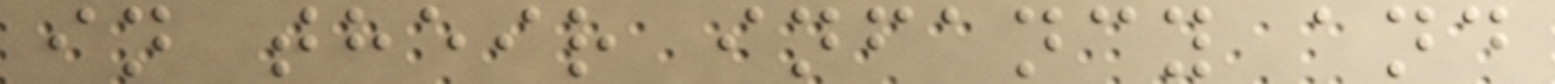in their infancy and
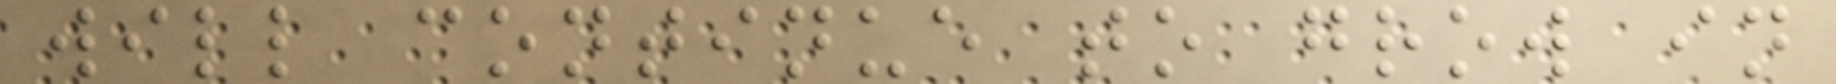will continue to grow in
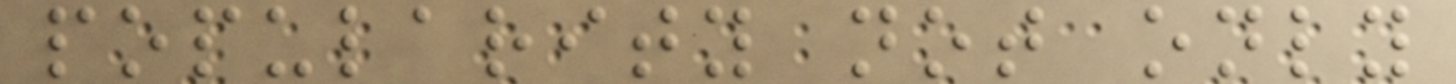popularity not only
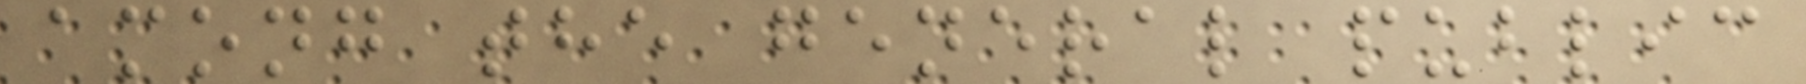among the general public
